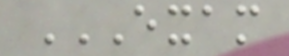EXAM
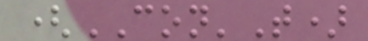(CON'T)
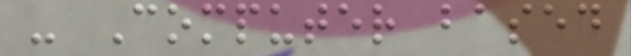- Computer based
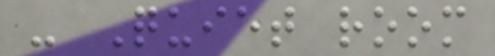- Quiet room
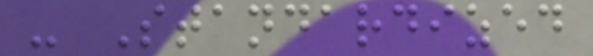- Standardized
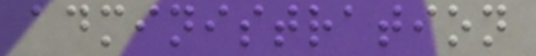administration
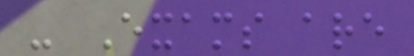- Exams are
